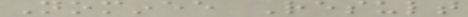Nominee Result
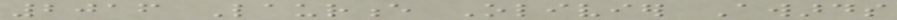2016 Laurence Olivier Awards
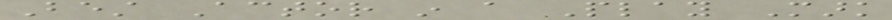Best Actor in a Play Mark
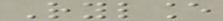Rylance
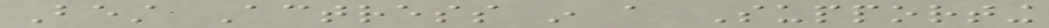Best Actress in a Supporting
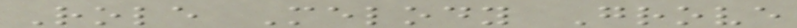Role Melody Grove
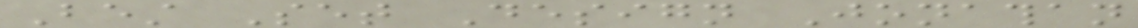Best Set Design Jonathan
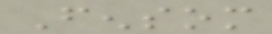Fensom
